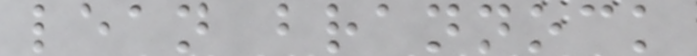lean brannock
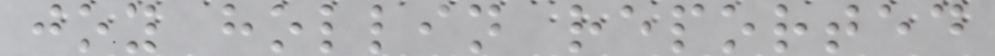joy hollin reported
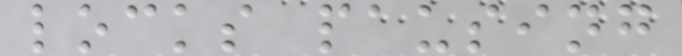locks pausing
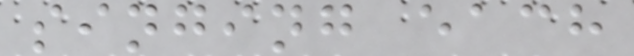singing each
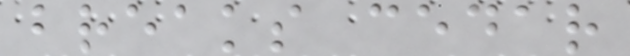breaks cedar
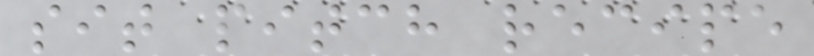sit pitch recipe
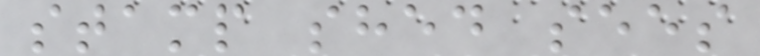stamp shed sees
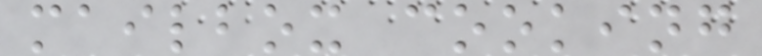mailbox cooking
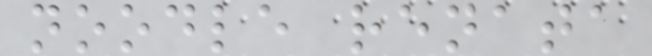noodle renata
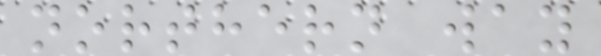northern way
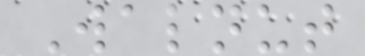Walnut
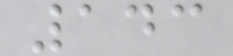143
